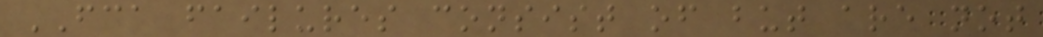FCA failures consist of but are not
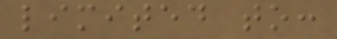limited to:
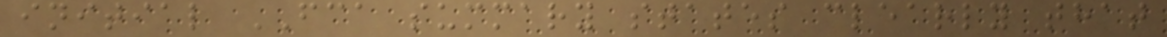initial FCA summary states clearly that
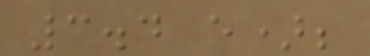3.4 e);
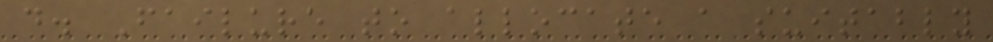d. Failure to allocate a suitably
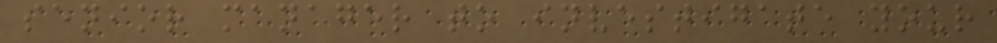senior manager to investigate your
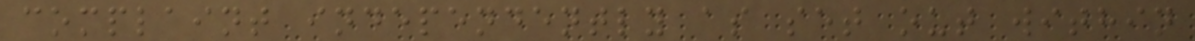complaint independently as set out within
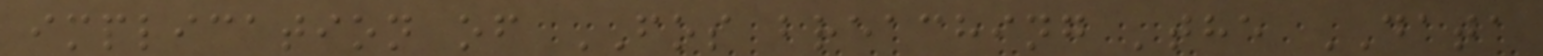implication of FOS breaching 'the DATA
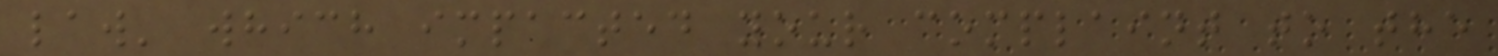law' which impacted your complaint to the
